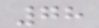78
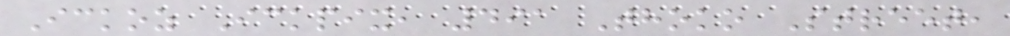Ickoz Ickpix, 491 Thoko Street,
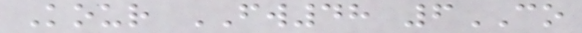Kour FW48 6CO
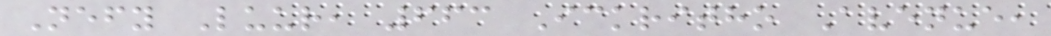Nefy Luur, 663 Ickritho Avenue,
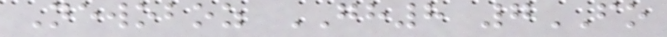Newoboz GH8 7FO
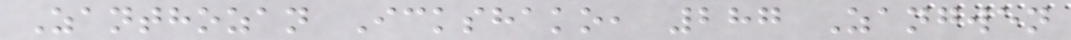Zanthozan Ickshako, 287 Zangwen
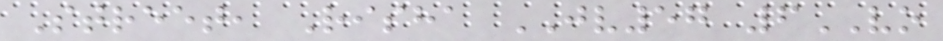Street, Risha JV57 6VO
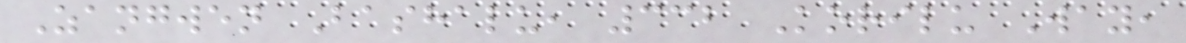Zangwen Bashalu, 332 Korilu Way,
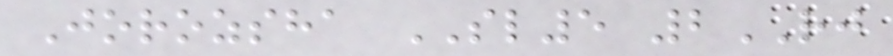Jorozsha SL5 2RJ
